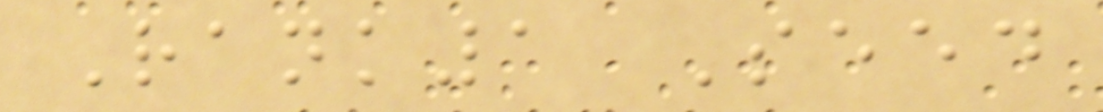Rank1 Seed
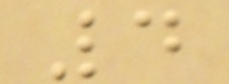4
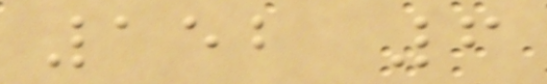152 6
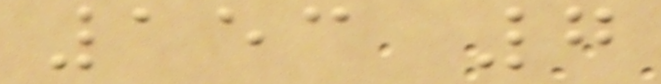153 7
